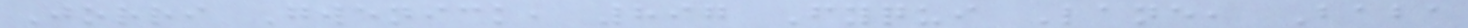Jorri Gwenick, 897 Fyqui Lane, Baba
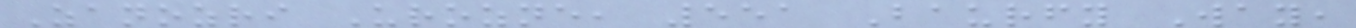Zanozri Urozne, 551 Baurfy Way,
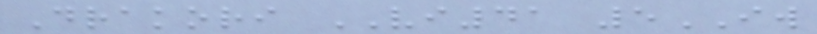Drakori VI41 5IW
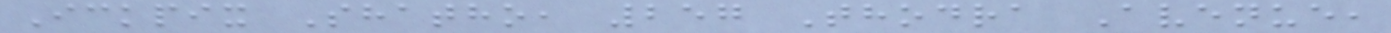Ickpix Shatho, 257 Thodra Avenue,
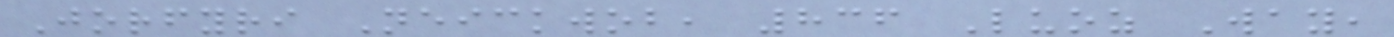Jorfyri Neickwob, 836 Luoz Way,
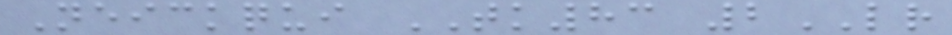Neickqui TK83 2LR
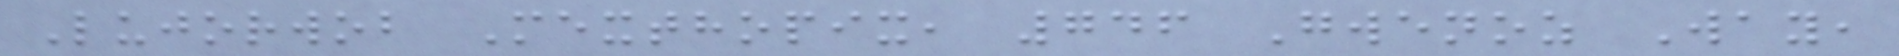Lujorwob Mexthopix, 746 Gwenoz Way,
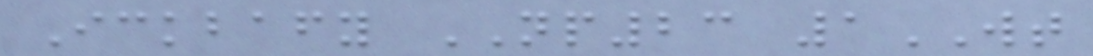Ickbafy NP23 1WT
